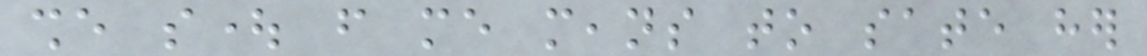she sought from me means to sate her
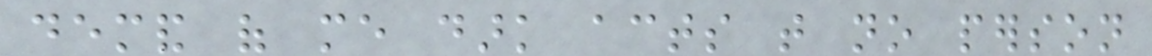demand of me dark acts that no person
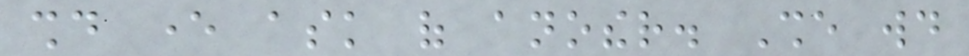should ever ask of another. She would
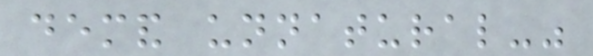demand unnatural-"
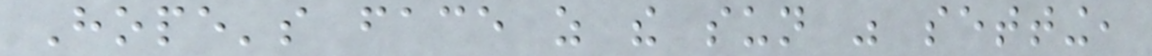Hope's face as the sun was setting,
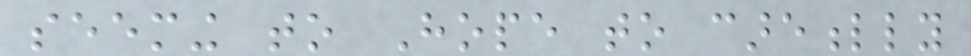seeming to Hope to carefully
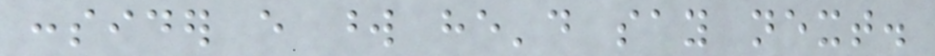consider every word he'd say next.
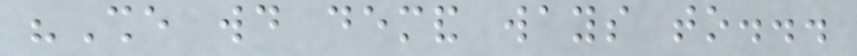"She would demand ways to...
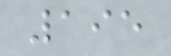195
